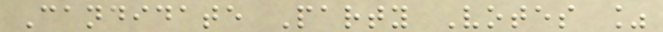Candidate Party Votes %
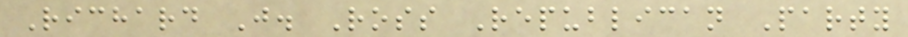Richard J. Ross Republican Party
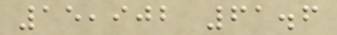15,902 61.6
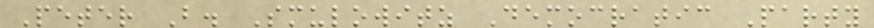Peter B. Smulowitz Democratic Party
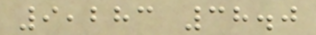9,283 38.0
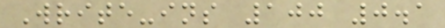Write-ins 100 0.1
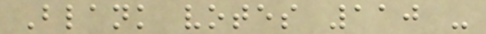Blank votes 110 -
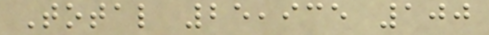Total 25,935 100
